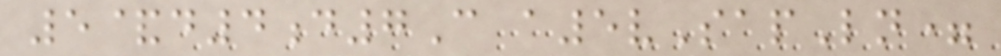5&d4d7C a5vSapLn=
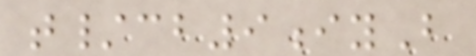t/cb9iyB
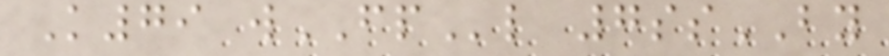K79 wFPl 7ssBY
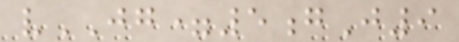vJG=5gJ9
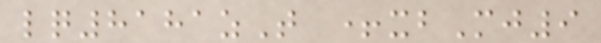lq8181zT +xbMj9
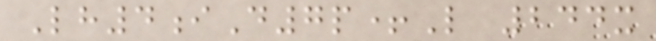Lh4iD7p+L 244x
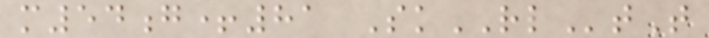m54g+81 SkRLtT
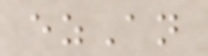ezAn
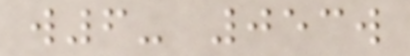w6- 053w
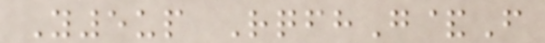Y5up RqfhG&F
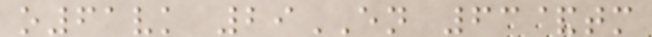o61vk 29EN 63&tm
